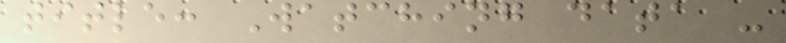title: Watching data -
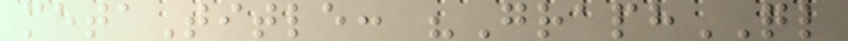metaTitle: "GraphQL
